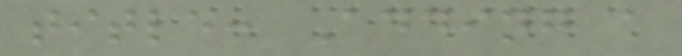title: Adding a
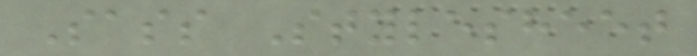Sass Stylesheet
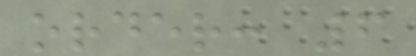order: 6
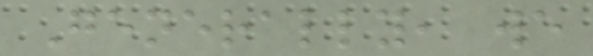Generally, we
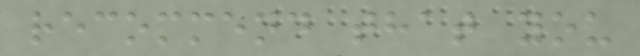recommend that you
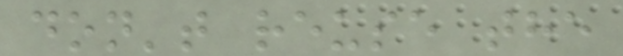don't reuse the
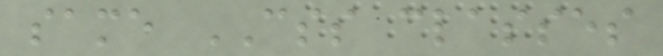same CSS classes
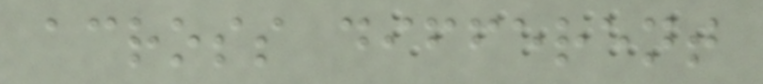across different
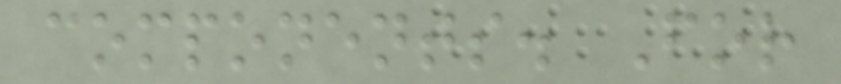components. For
